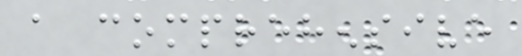a comprehensive
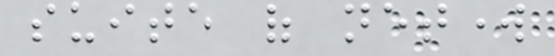suite of network
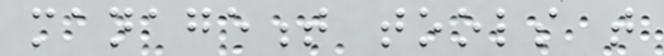management tools that
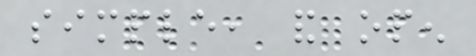simple, and open
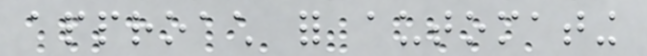approach for automating
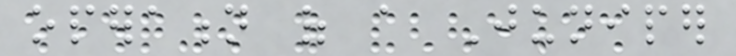operation of a Juniper
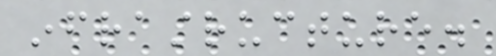infrastructure.
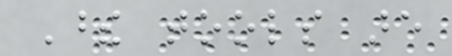These tools are
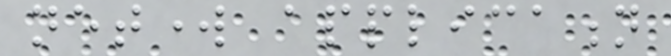network application
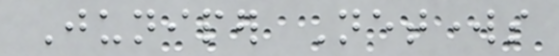Juniper Networks
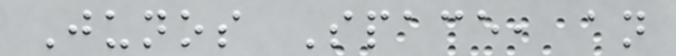Junos Space, an
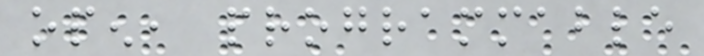open, programmable
